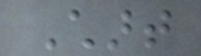Chart
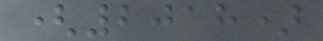(2018)
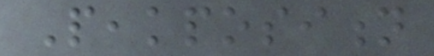Peakposition
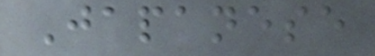Japanese
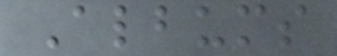Albums
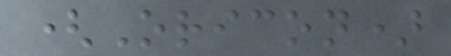(Oricon)
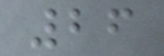26
